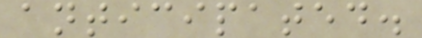anticipated.
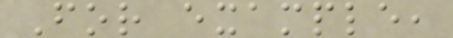For example,
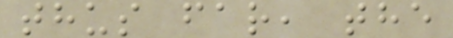thus far, the
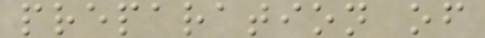preparation of
